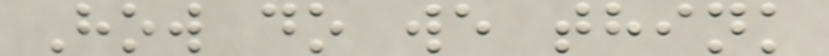How do we think
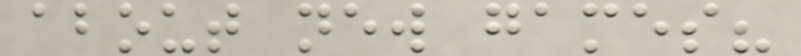about new games?
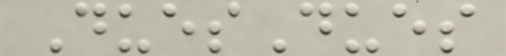DuesDues
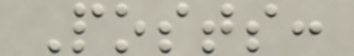Posts:
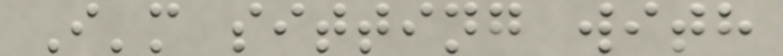I'm sitting with
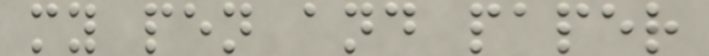my pen and paper
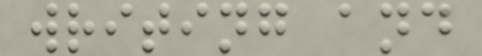writing and
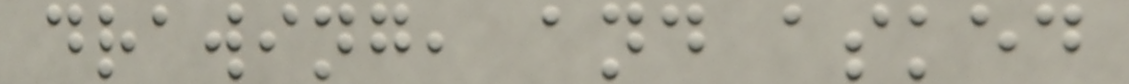drawing, and asked
